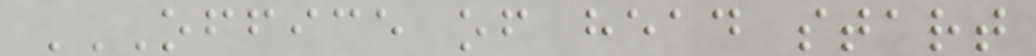OFFICE OF HEAD START
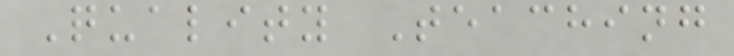Quality Teaching
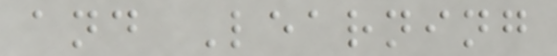and Learning
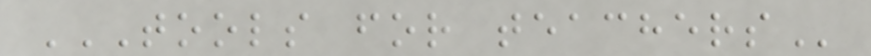TOOLS FOR TEACHERS
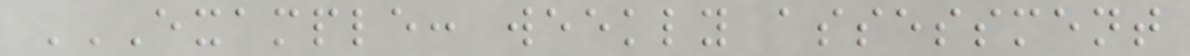EXAMPLE: WEEKLY ASSESSMENT
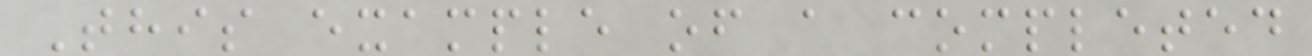This example of a completed
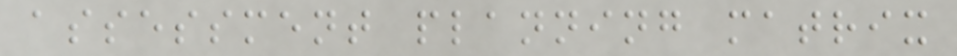assessment planning matrix
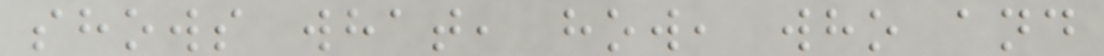shows what, how, who and
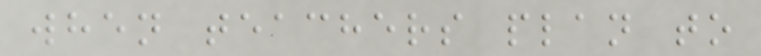when teachers plan to
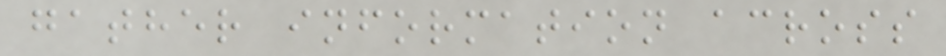gather information across
